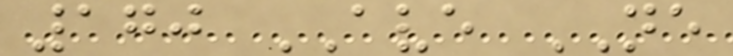170 AVE NE
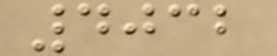4032
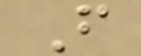F
